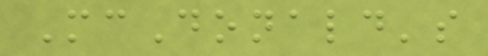McDonald's
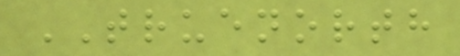TRUENORTH
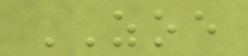ZOE
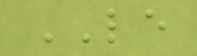LE
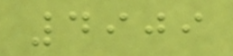4909
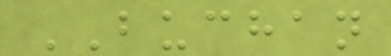BUCHAN
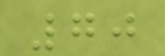70
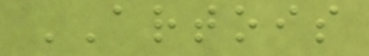ARTOIS
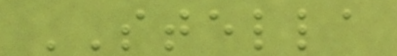STELLA
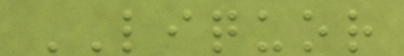LIQUOR
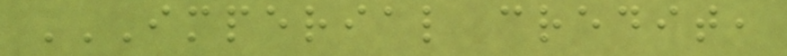IMPERIAL CREDIT,
